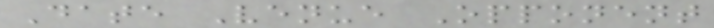Date Venue Opponent
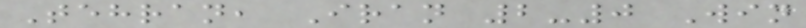Tehran, Iran 2-0 Win
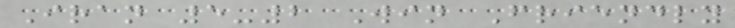Iran 5-2 Win Friendly
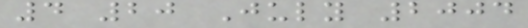4 20 July 2004
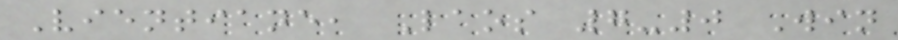Vientiane, Laos 7-0 Win
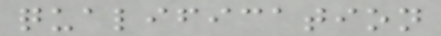qualification
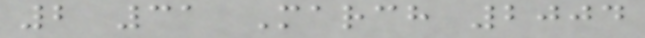2 31 March 2004
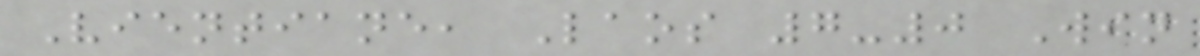Vientiane, Laos 7-0 Win
